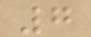7
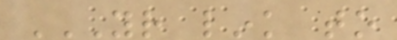YOUR LINK TO
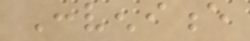Convenience
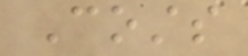Costs
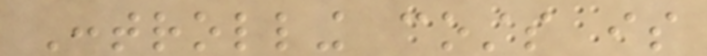Controlling costs is
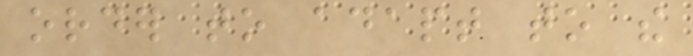order to adapt to the
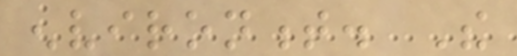environment. The
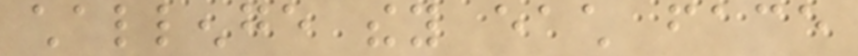challenge they each face
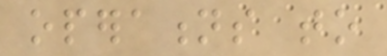operations to
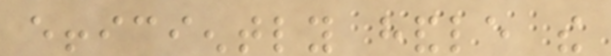efficiently handle the
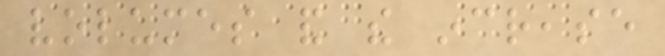volumes and the increase
